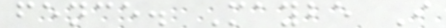fence. Maybe I
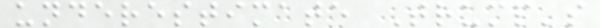underestimate Trump's
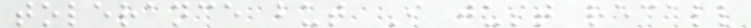tolerance but I just recall
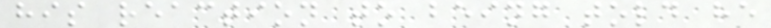his reaction to being told he
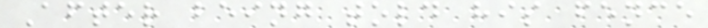After being told his fence
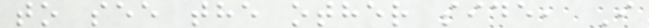to see the other side, I
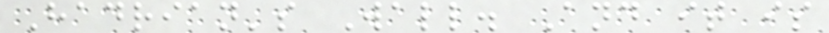Hadrian's Wall. And it is
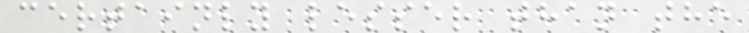certainly lesser than the
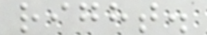right.
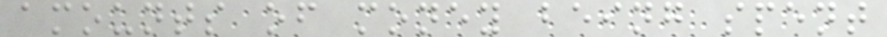amounts of money being spent
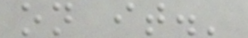on it.'
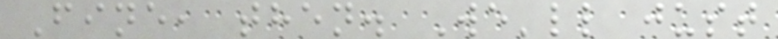Fine, then. We'll just
